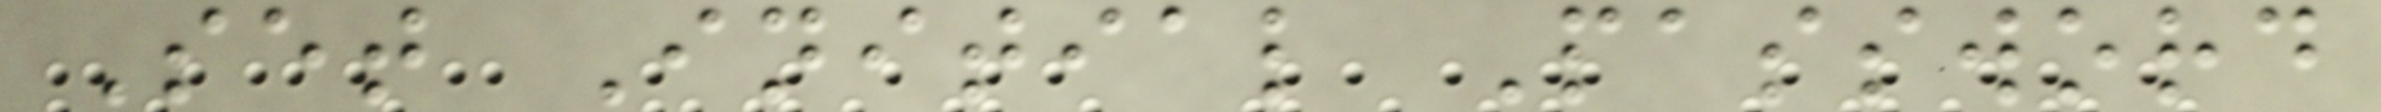Set Initial Password
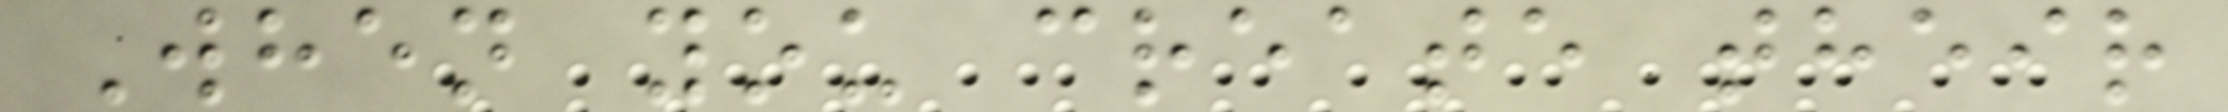When you create their
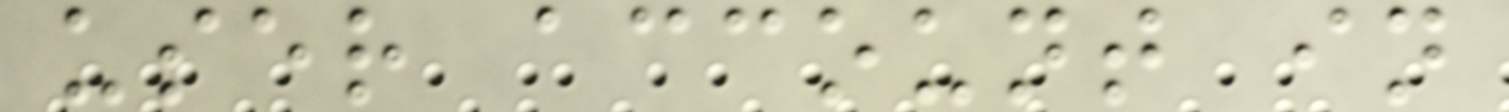user account in
